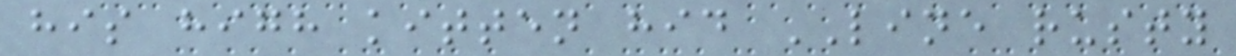his high kitten hid LINE rusty
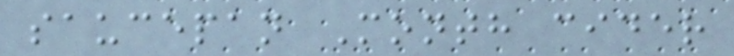saucepan Month cider
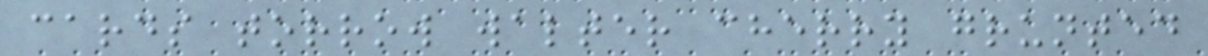cards torrow walter cherry grunted
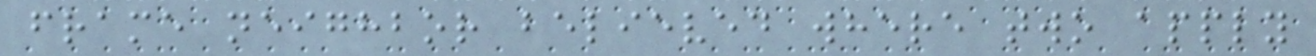frame neighbor believed where two apply
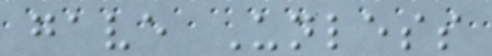gave Unless
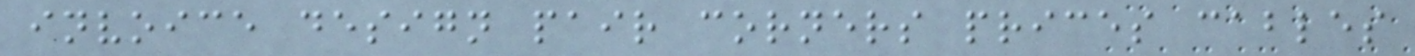invoice design pair corners prices cables
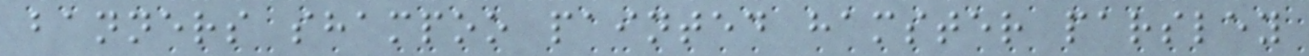banners shampoo painted hamster parsley
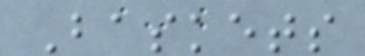Baskets
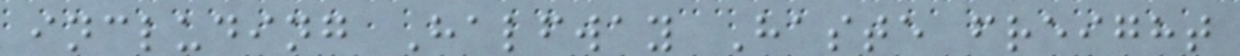including Halfway Haste freight
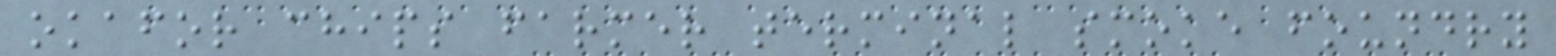okafor chips farmer terminal smoke foundry
